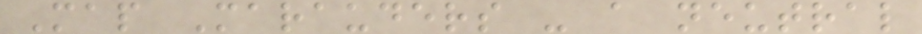Map Marauders - a neutral
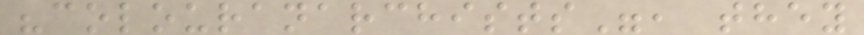"colouranarchists", they
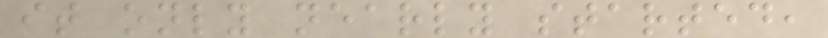it only nearly started,
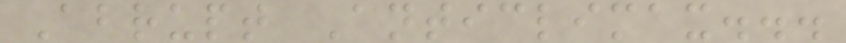Abrupt Anticlimax...
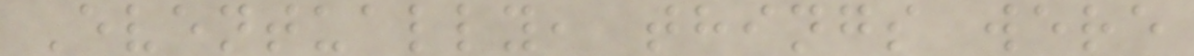Eventually, things were
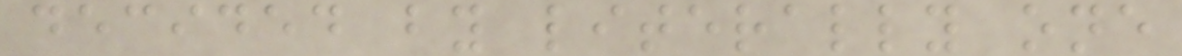decided by literally one
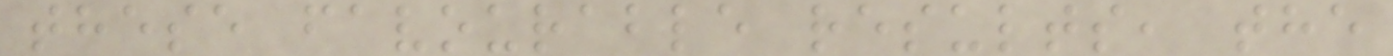these favourable results, the
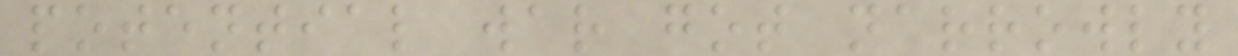potential war got narrowly
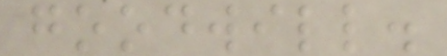goodwill.
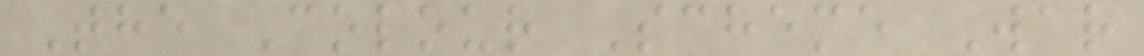The Colour Scheme War
